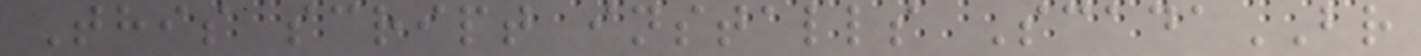This script installs ScadaBR
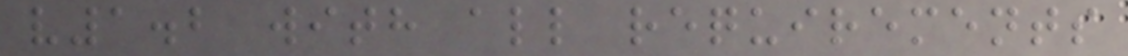v1.2 with all requirements
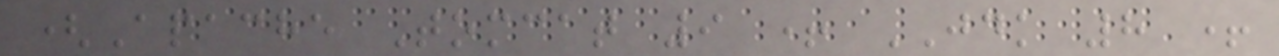(Apache Tomcat 9 + JDK 8 +
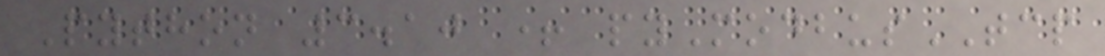Python 3.10 + pyModbusTCP
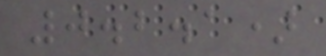0.2.1)
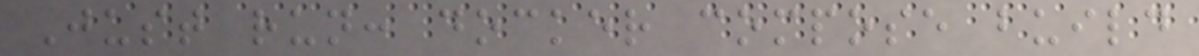Just run: docker compose build
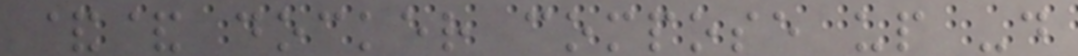&& docker compose up -d
